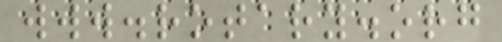www.rotary.org
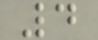4
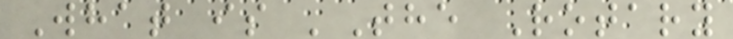What is 'The Rotary
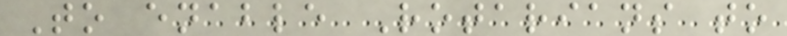To enable Rotarians to
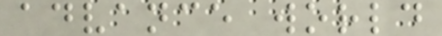advance world
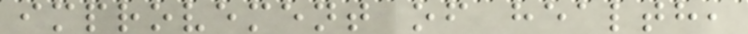improvement of health,
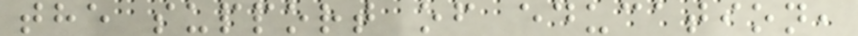the support of education,
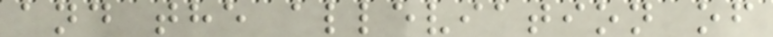and the alleviation of
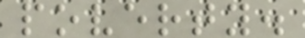poverty.
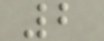2
